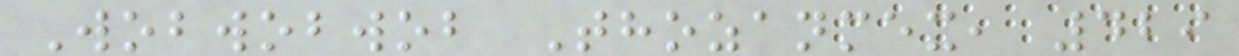Wobwobwob Thozanmex, 429
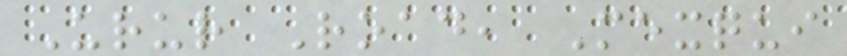Urur Road, Mexqui
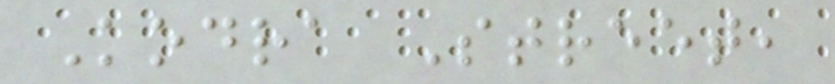Kodra Street,
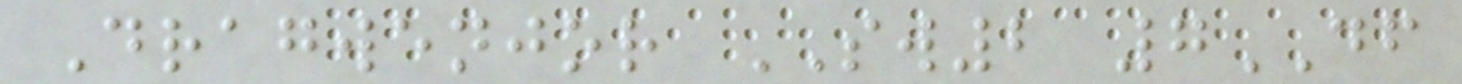Dragwenjor SW2 7DF
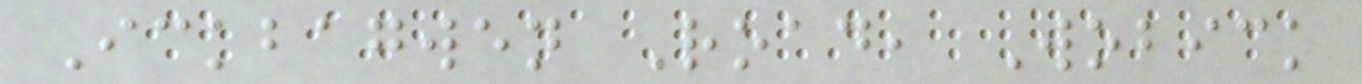Ickbagwen Road, Wobick
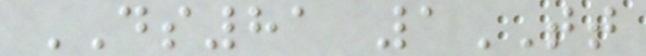DS81 1TT
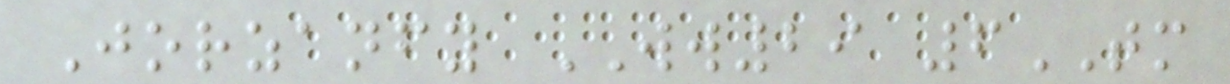Jorzanfy WW29 6TM
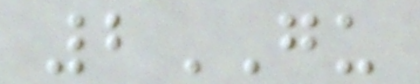2GU
